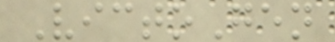VictoGen
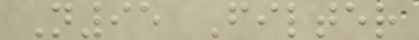N95 Filter
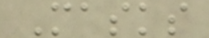Masks
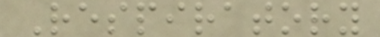Respiratory
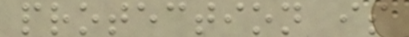protection is
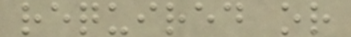required or
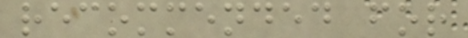recommended for
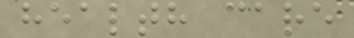health care
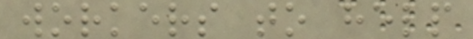workers to help
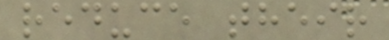reduce their
